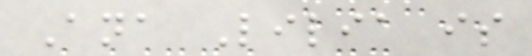Ana Lilia is
